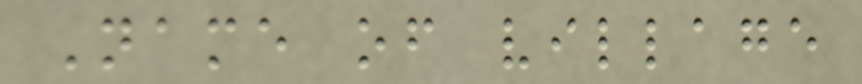Name of village
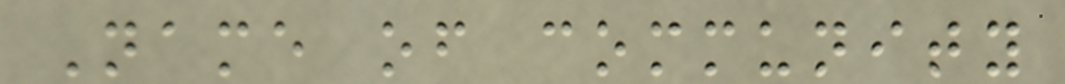Name of community
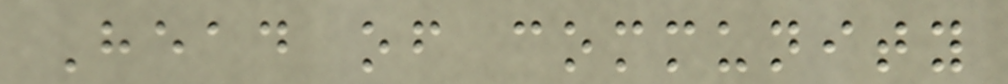Head of community
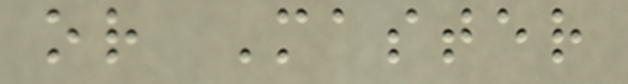or Master
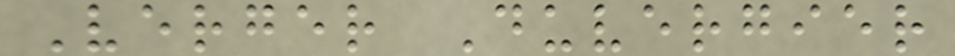Verger Duvergier
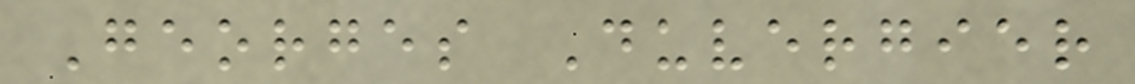Georges Duvergier
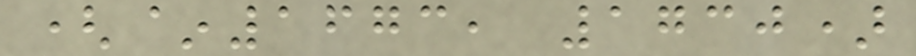(~1673, 1730)
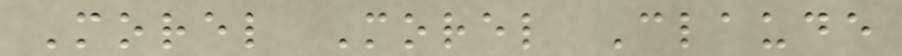Morel Morel Claude
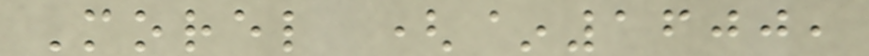Morel (~1600,
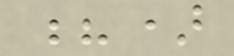?)
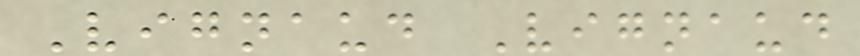Vignaud Vignaud
